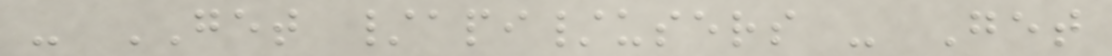- GET /api/users - Get
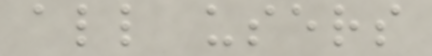all users
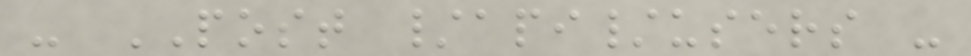- POST /api/users -
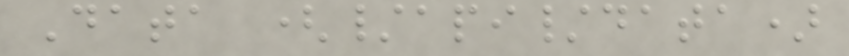Data (/api/data)
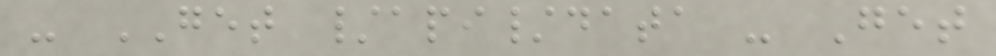- GET /api/data - Get
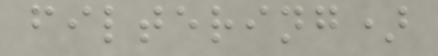filtering)
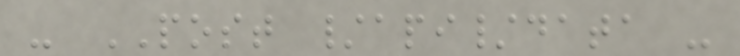- POST /api/data -
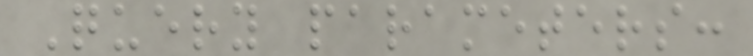Query parameters:
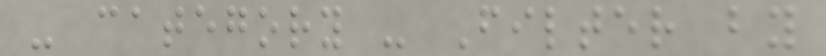- category - Filter by
